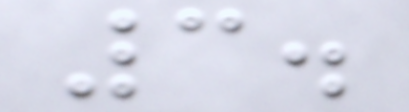3.
